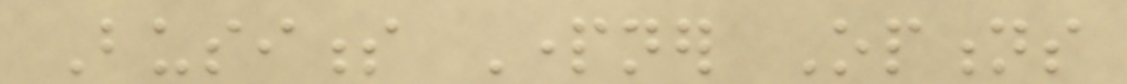Business Partner Options
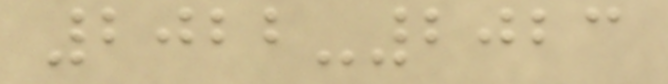2022-2023
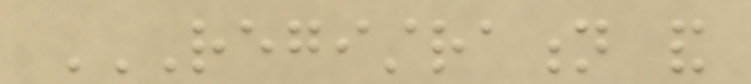REGISTRATION AND
